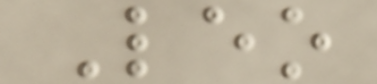Leo
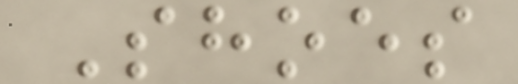Shoes
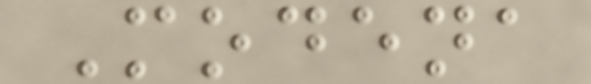Modena
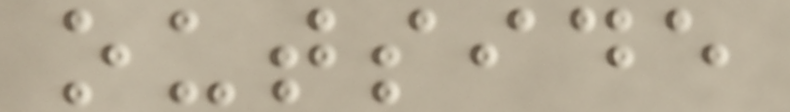outside
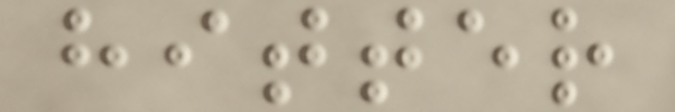hitter
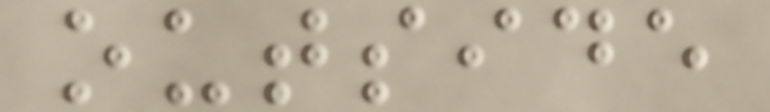outside
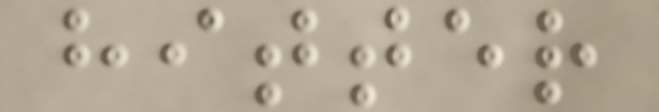hitter
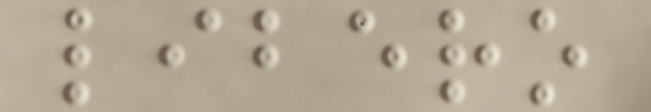libero
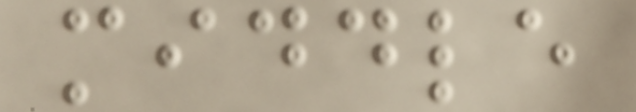middle
